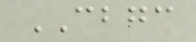CBGC
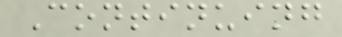Continuing
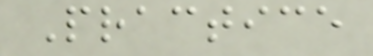Practice
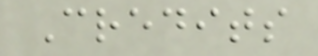Credits
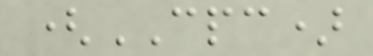(CPC)
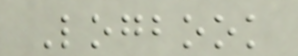Logbook
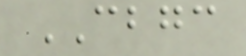CBGC
